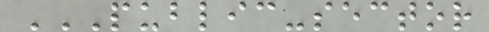PUBLIC-SECTOR
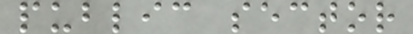public sector
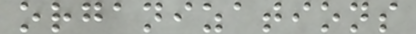organizations
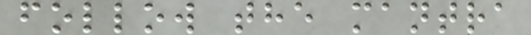follow the mantra
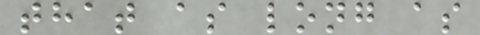that as long as
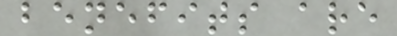benefits are
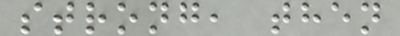strong, then
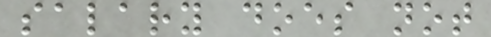salary does not
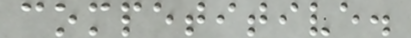competitive.
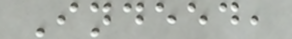Indeed,
